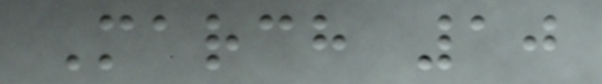March 10
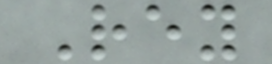Rey
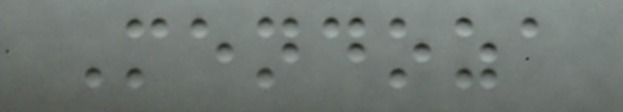Mendoza
